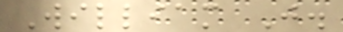William J.
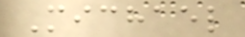Michael
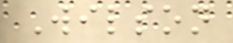Wilson
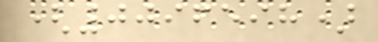(0096598)
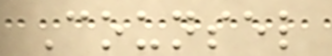Counsel
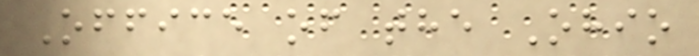Office of the Ohio
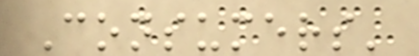Consumers'
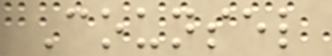Counsel
